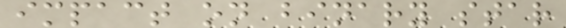impact on binary star
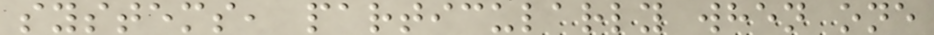systems, particularly when one
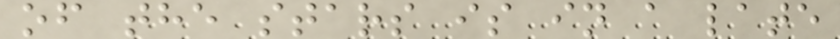of the stars is in a late
